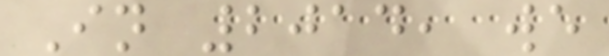In 2014, we
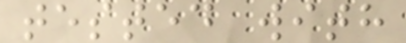tested with
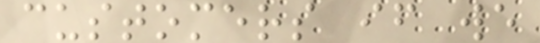customers if we
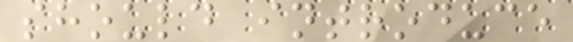should introduce
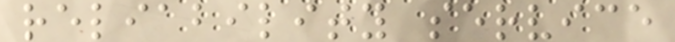reliability service
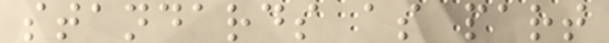standards as part
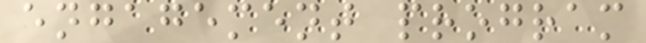engagement program
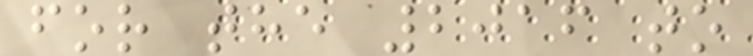for the 2016 to
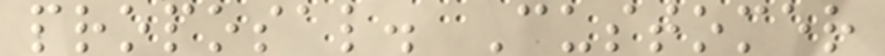proposal. Customer
